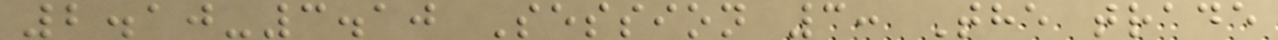2.10-3.10 Session 3: The trade
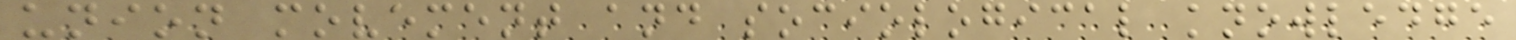union movement and sociological knowledge
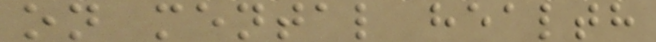on mental health
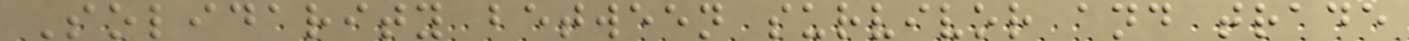Solidarity between survivor and trade
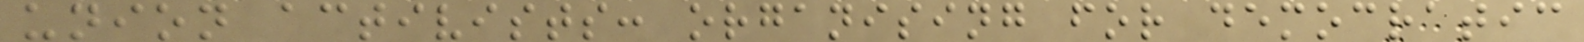union activists: organising for democratic
